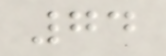74
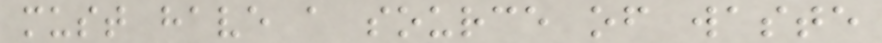must have a source of waste
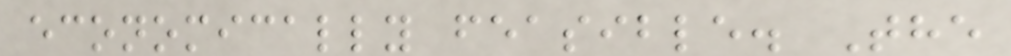economically feasible. The
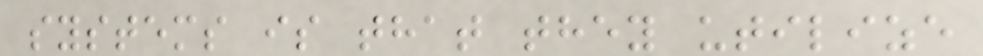systems is that they utilize
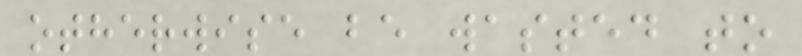otherwise be wasted to
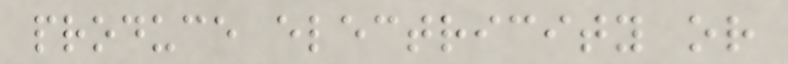produce electricity or
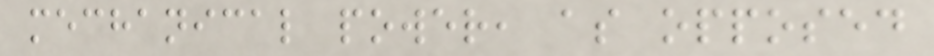mechanical power, as opposed
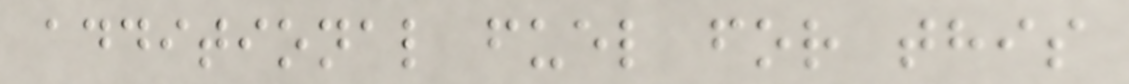additional fuel for this
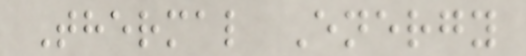Thermal Energy
